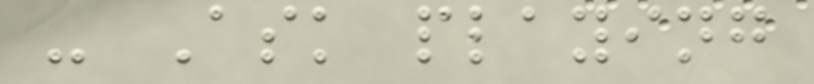- Ask playing
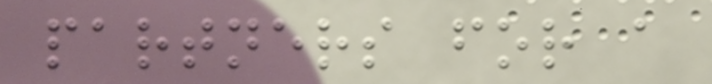partners for a
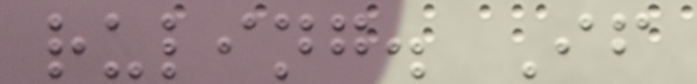ruling. If
